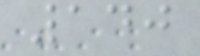140
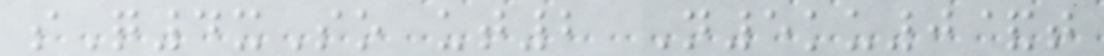sQ4xSo ut2 N5ku0&t
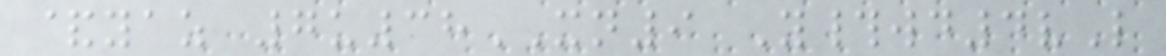&yaz 7u38XN9 Y#wd4vL
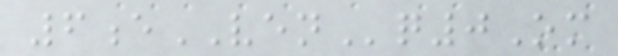6eVENq0Om
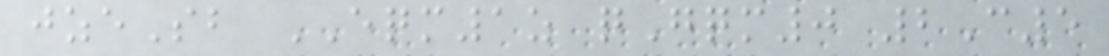jzeSb EQM1z qGqm0 2C5
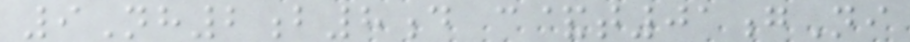9Nh2b8d c&t01gNi
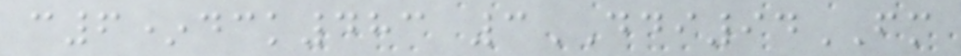c6*dck483 3DDI94FM
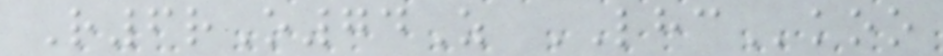R6rO74Z LHCkoo
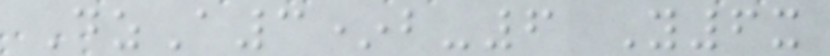DzA3*b-6 Y6x
